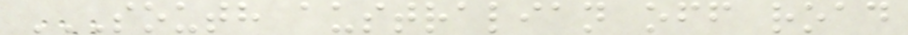SOUTH AUSTRALIAN OFF ROAD
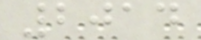2014
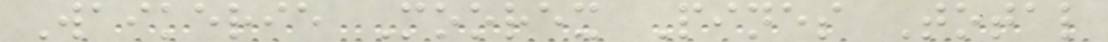Waikerie Moorex Pines Total
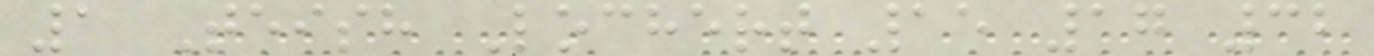1 Teish Lochert 15 17 32
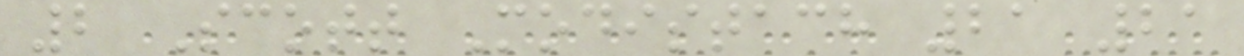2 Scott Modistach 21 21
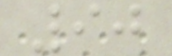90
